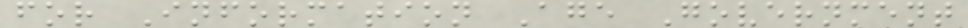for Information Age Government
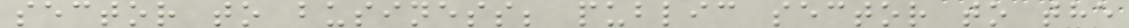sector to business; public sector to the
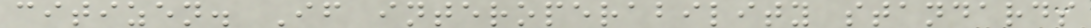citizen. If interoperability standards
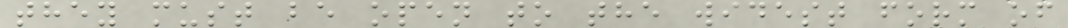they must be open to the widest form of
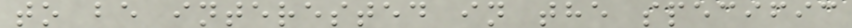to be interested in the specific
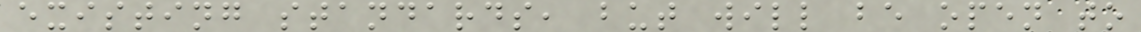existing standards, but will be open to
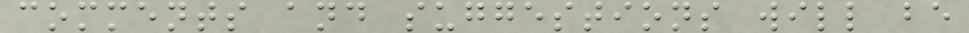comments and suggestions will be
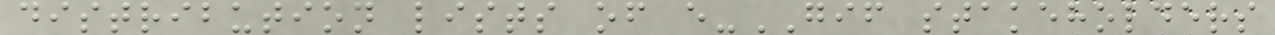distribution lists of e-GIF stakeholders
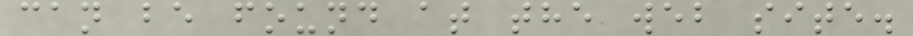can be found at the web site.
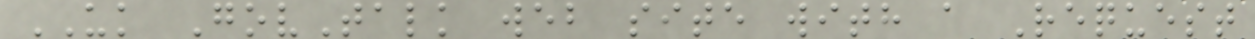UK GovTalk web site with a Request
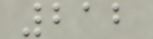212
